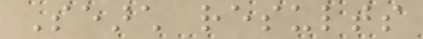Search results
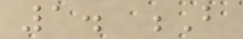1. B
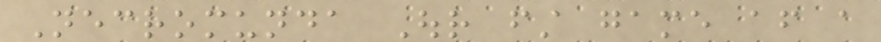Necromunda Our first game after a
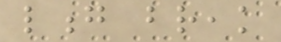long break
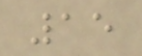15
